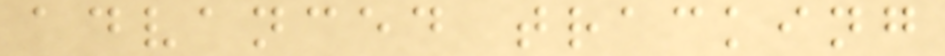advanced tracking
